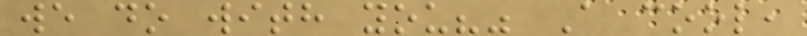we do with you?" A cool,
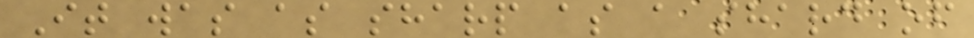It was as sharp as a shard of
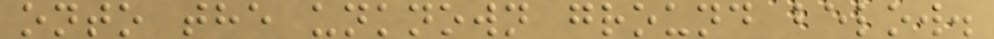onto the unknown ground below.
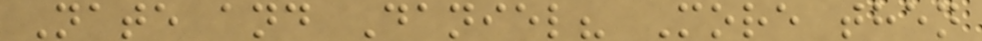Nate and Daniel? More then
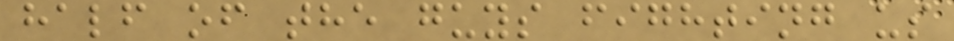half of the guys fighting us
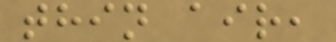thin air,
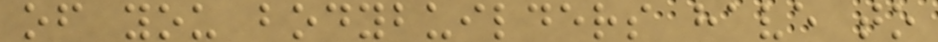of you bodybuilders have to
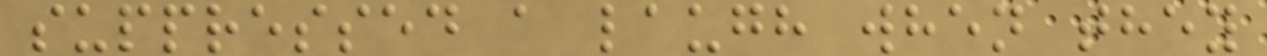suppressed a laugh when they
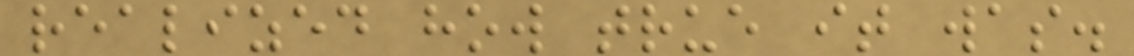realized how true it was.
